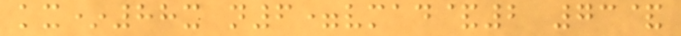kx*88x n6=vmad&2 73&
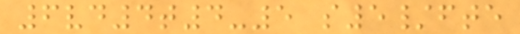6vd4t4-5 s5/fte
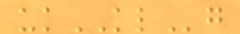ukKLg
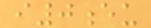i0eu
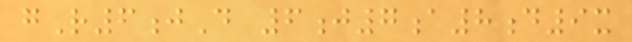gR6jD 6j7a8d9x
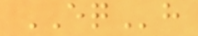EQh
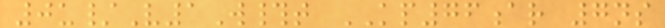0u/V1W#t KP76ar 7ns
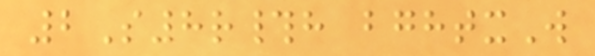2S8r#h bghtxW
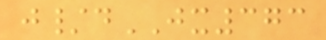j/dJX373
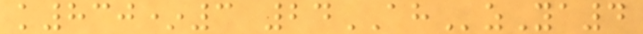k830*3 24AHzYa4
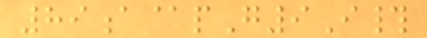89a@pG9I#
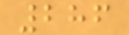286
